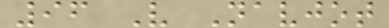96 V Navjot
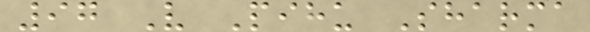97 V Pihu Sharma
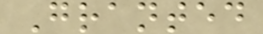Granted
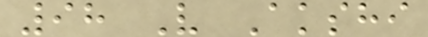98 V Akshi
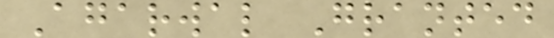Agarwal Granted
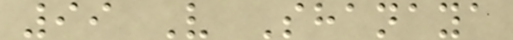99 V Shanaya
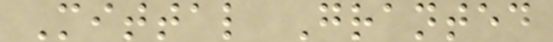Mittal Granted
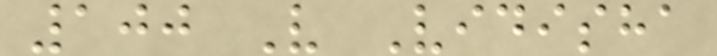100 V Vidisha
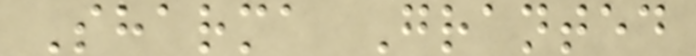Sharma Granted
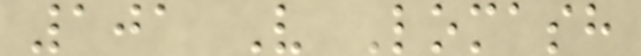101 V Lomash
